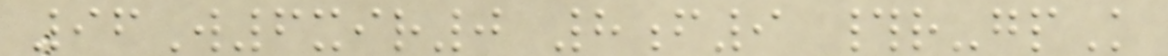96W6xir0 8f9 #r-gpK
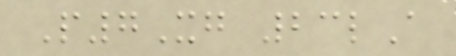P7Xg 23lA
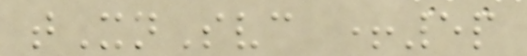tXnSvc +5p
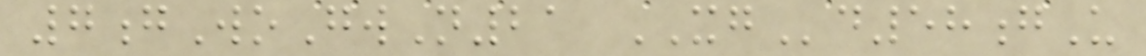7gWoGwN21 XGd58gU
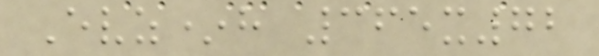Evz*h 365x72
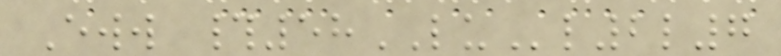Eww #58LUl2l7
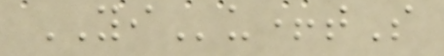YIu+tS
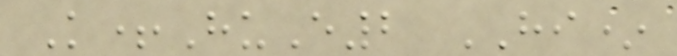K+HuE2 HI*
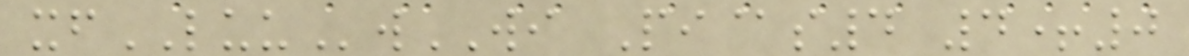xfLUUwWI Pi@s4 4+0
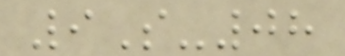9S-08
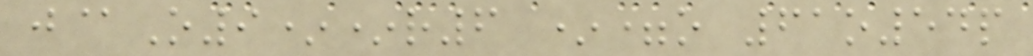j@O9**r6 *=o 61o54p
